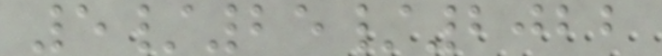5/25/2022
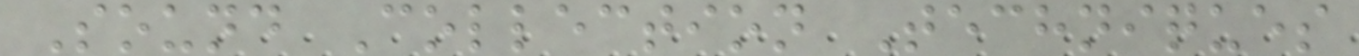Sound Collection Techniques
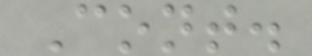Cont.
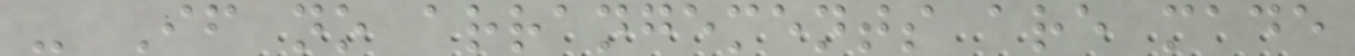- If no arrangements are made
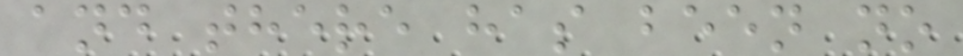and there has been no
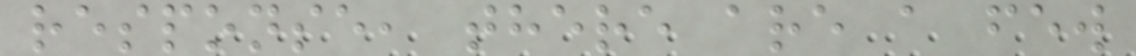response, there are a few
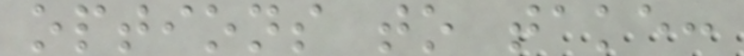options to take:
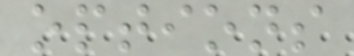options
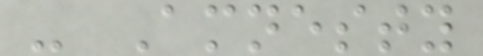- Amnesty
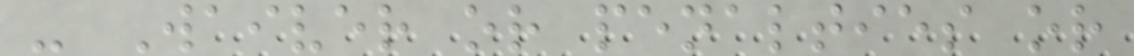- Waiver or penalties or
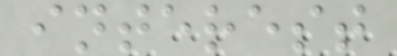interest
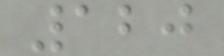120
